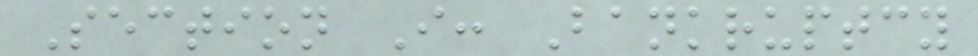Section I: Bankruptcy
